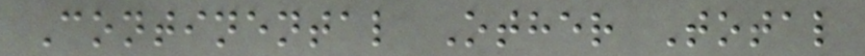Continental Other Total
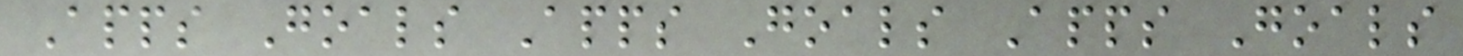Apps Goals Apps Goals Apps Goals
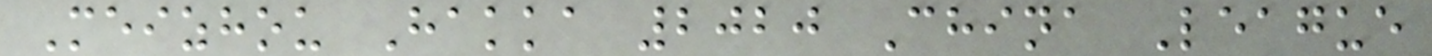Meizhou Hakka 2020 China League
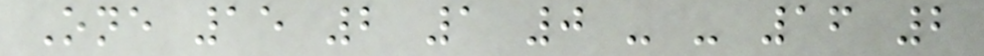One 15 2 1 0 - - 16 2
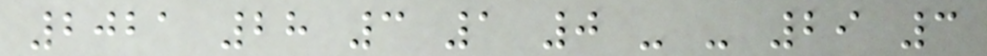2021 28 3 1 0 - - 29 3
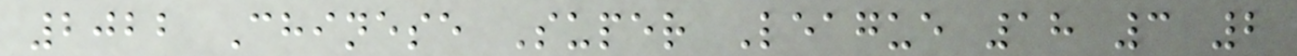2022 Chinese Super League 18 3 2
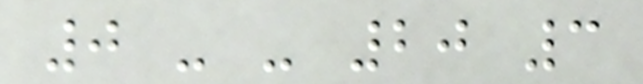0 - - 20 3
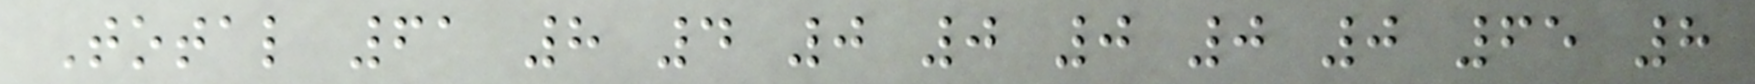Total 61 8 4 0 0 0 0 0 65 8
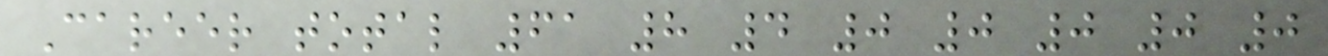Career total 61 8 4 0 0 0 0 0
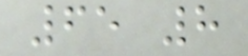65 8
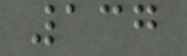137
